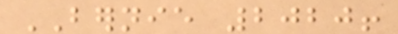BERNIE 2020!
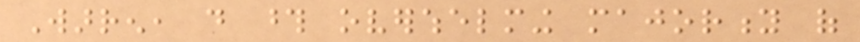Warren, do those overwhelming majority of
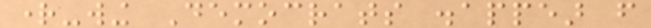right-wing Democrats disappear from
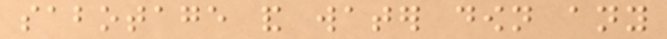sabotage and water down any
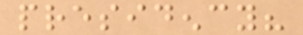presidency?
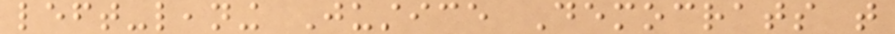left-leaning Justice Democrats that
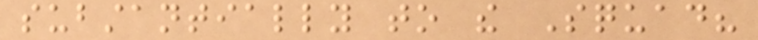substantially to the Squad?
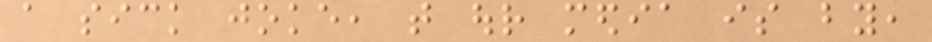a sick joke, that our media is by,
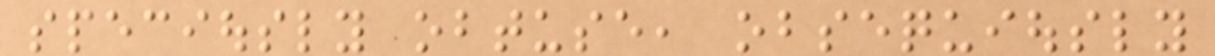speciously obtuse, obsequiously
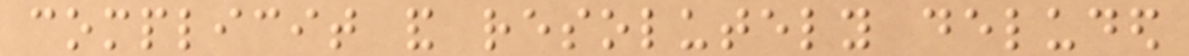complicit and resolutely deluded
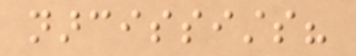narcissists?
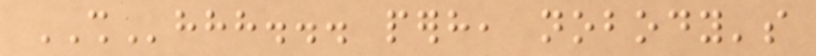SHhhh... perhaps, nobody's
